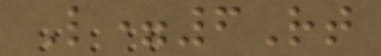L=6Rt
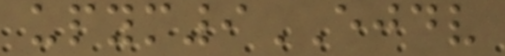upym9EJDV
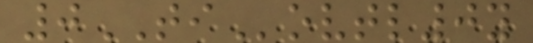0TIovtl0y
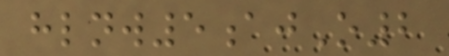hlnw5ajO2
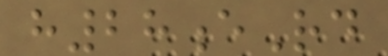h28eRd
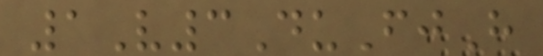1V3DuFjH
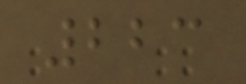223
